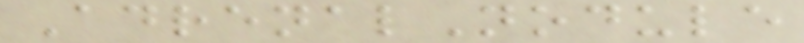AdrenalNodule
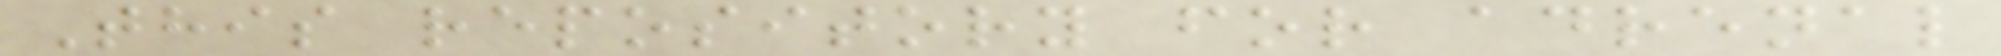This repository for adrenal
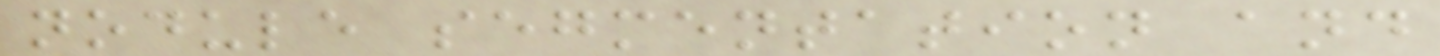nodule segmentation and
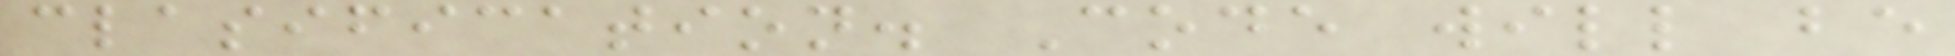clasification. Code will be
